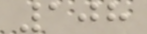108
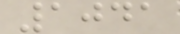1041
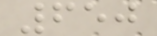650
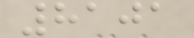8101
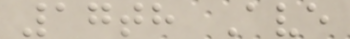17th Ave
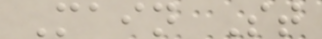Main St
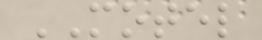MOTEL
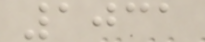1031
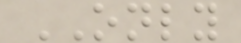ONLY
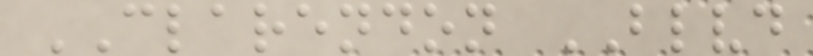CLARENDON BLVD
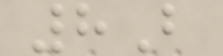8B
